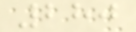280
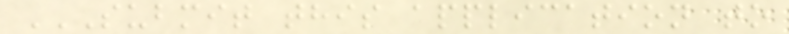SUBMIT THIS APPLICATION TO
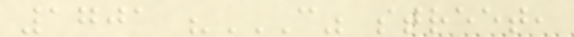1701 "C" STREET,
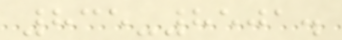835-8501.
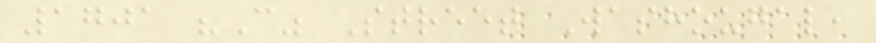1701 "C" Street Washougal,
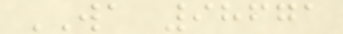WA 98671
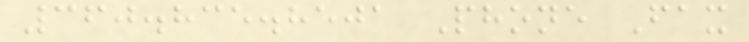360.835.8501 Phone Fax
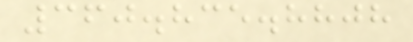360.835.8808
